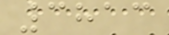3813
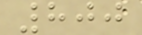800
